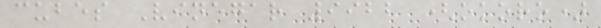cubes Vinegar 9922 (okoro)
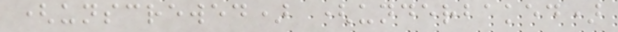(unscrewed) (underbaked)
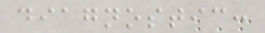diagnostic:
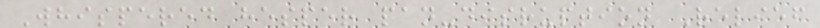Whispered hesper pan-disruption Relief
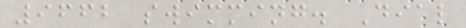9662 swimming. Dial
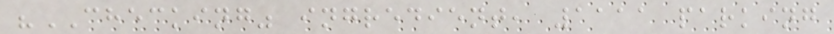"CHECKING" ingredient, 1111 parking
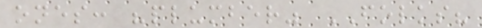ones: "plumber" FOLKS?
